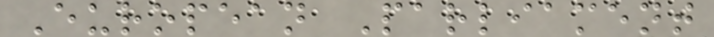European Parliament
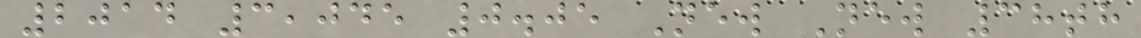2014 3,045 0.05 New New 38th
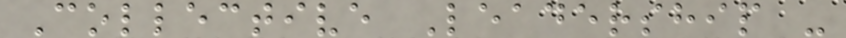Collective Leadership -
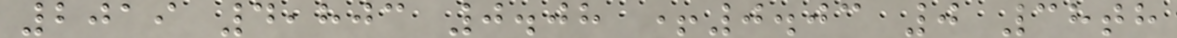2019 4,803 0.08 +0.03 0 38th
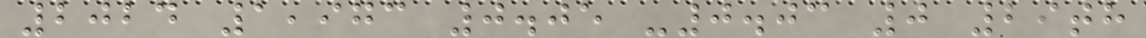2024 1,973 0.05 -0.03 0 29th
